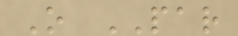O PAR
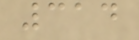314
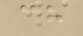ch
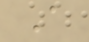A
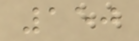150
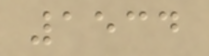1534
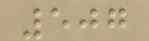507
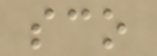sco
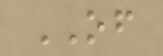OF
